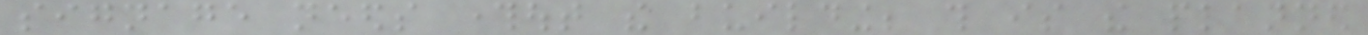signage needs throughout the building; this is the planned
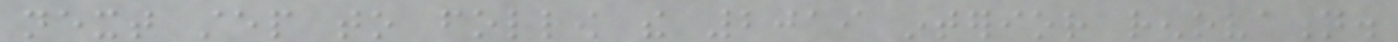next step to follow the 2019 interior renovation.
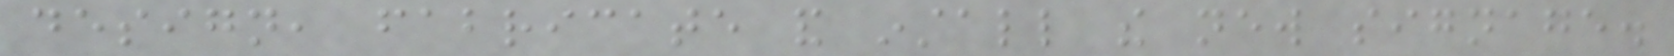design, fabricate and install the new signage.
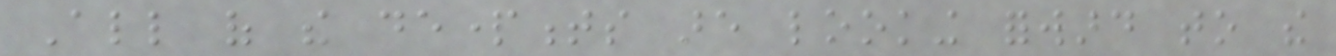All of the departments are looking forward to the
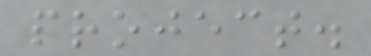project.
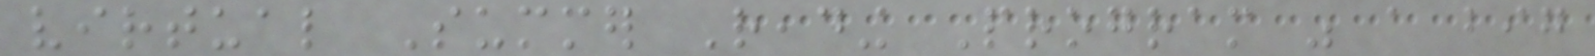virtual Summer Reading Program was a big
